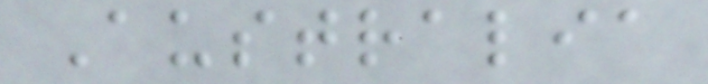Australia
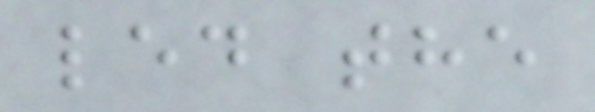led the
